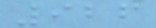926
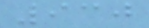930
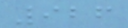926
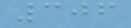306
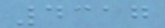4317
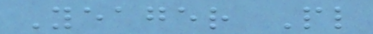Yeager Pl
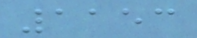1153
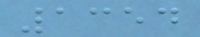1354
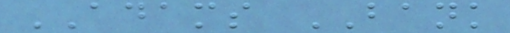ADAMS BANK
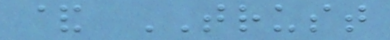& TRUST
